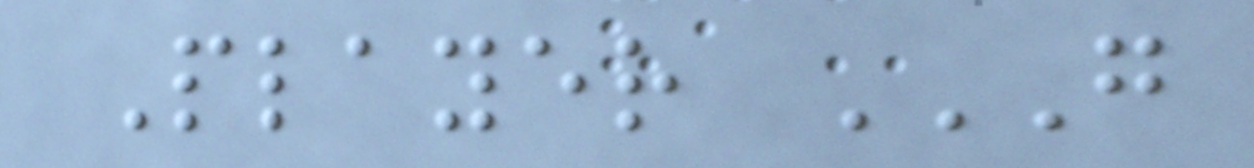Player G
